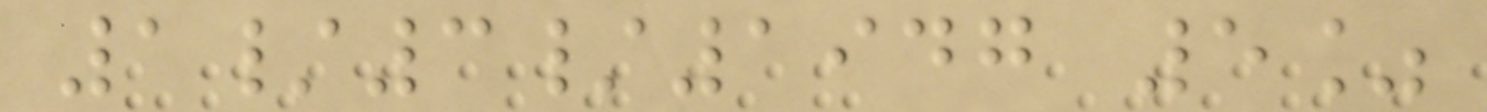1/3/1947 5%
